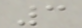3
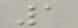1
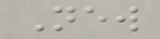New
